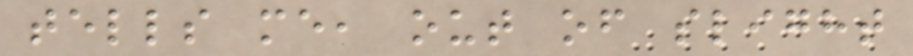tells me, out of slight
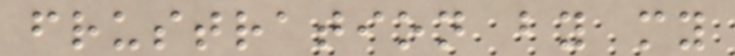frustration by my
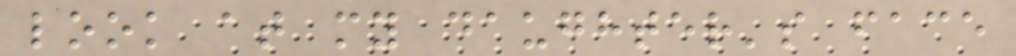look at my daughter's face
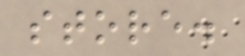store.
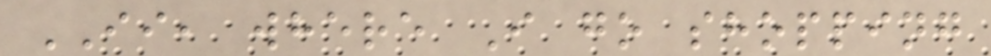II, where I go shopping
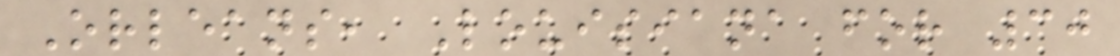Orleans, Louisiana for 30
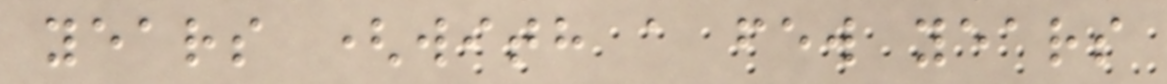years (with a few years
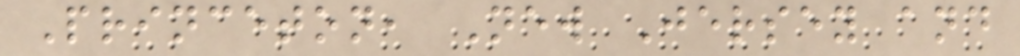Princeton, New Jersey and
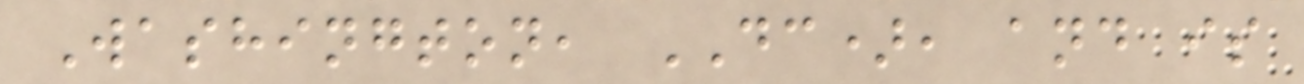Washington, DC), and is
